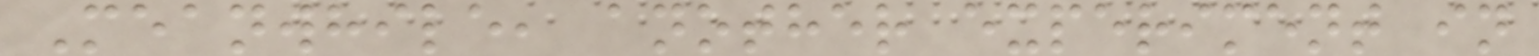Meanwhile, another experiment in
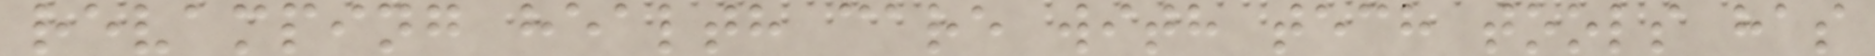revamping health care with tech tools has
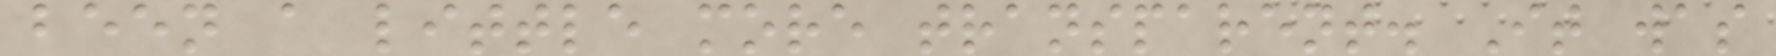been a little more transparent. It was
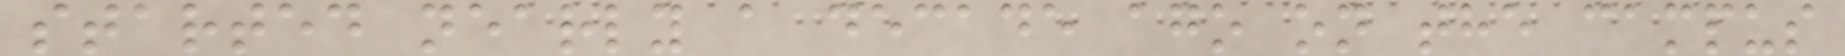started nearly a decade ago on the campus
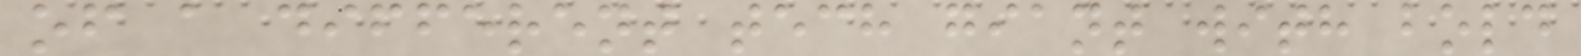of a different tech giant with bold
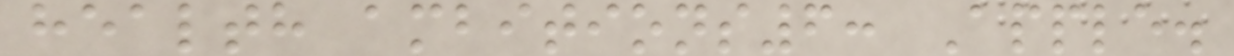health ambitions6: Apple.
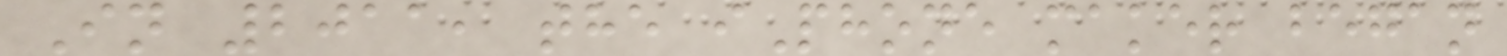In 2011, the iPhone maker began
